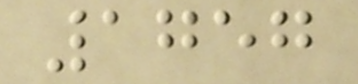1757
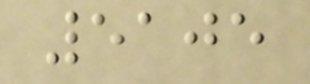5105
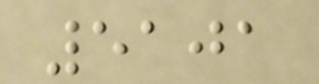5101
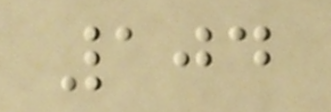104
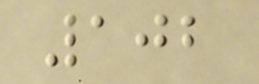102
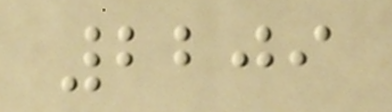2209
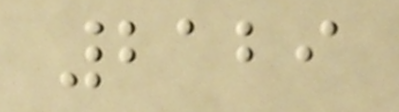2129
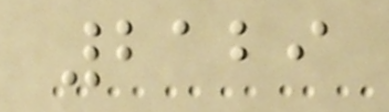2129
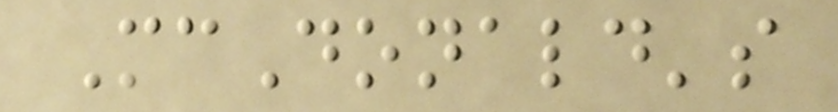McDonald's
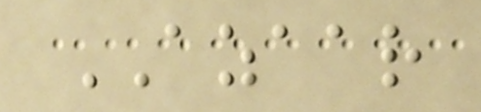AZAAR
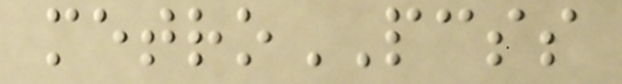metroPCSS
